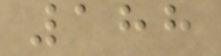188
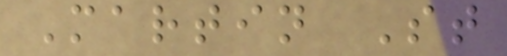Martin St
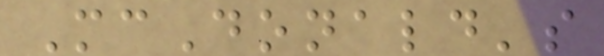McDonald's
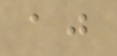aj
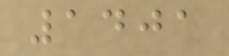1401
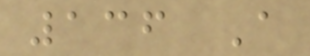136 A
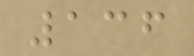136
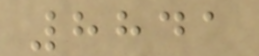8841
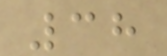38
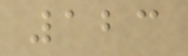123
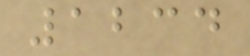1234
